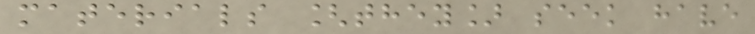materials [they] seek have
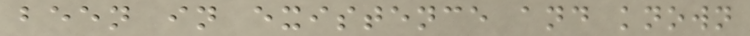been in existence and known
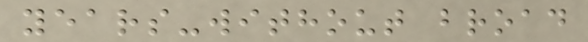years-without broad
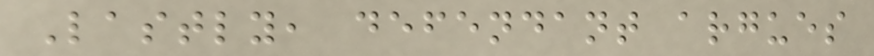Lastly, defendant argues
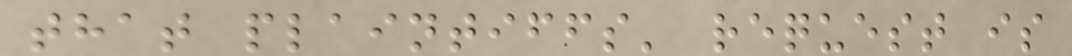that plaintiffs' request is
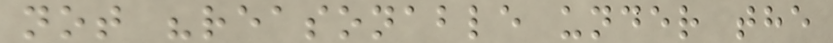not "reasonable under the
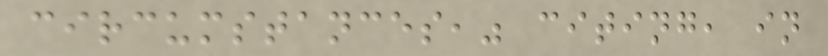circumstances," citing, in
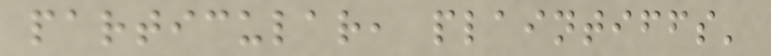particular, plaintiffs'
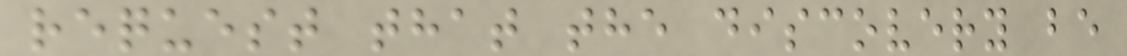request that the discovery be
